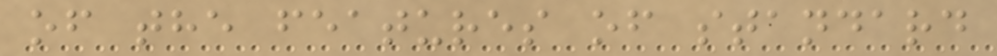of the features of standard
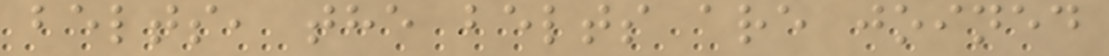belts, the belts are joined
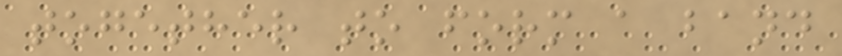together to form a band
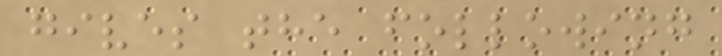gives the following
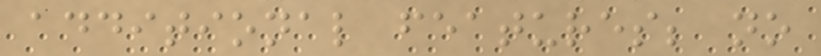additional features; no
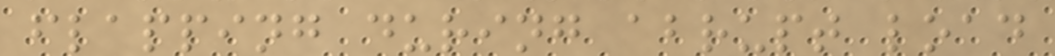flapping during abrupt load
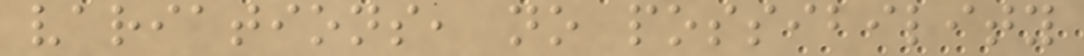variations, no possibility
